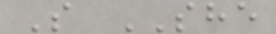S SHE
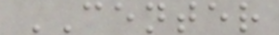CENTER
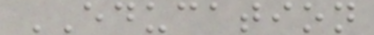EDUCATION
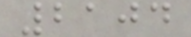2104
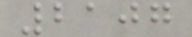2107
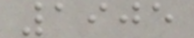1905
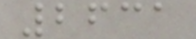2631
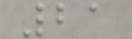21
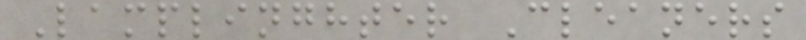Lamplinghter Cleaners
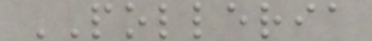POLLERIA
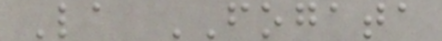La FOGATA
